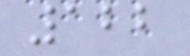122
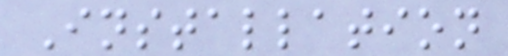Installation
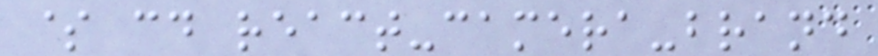$ cd react-camera-brand
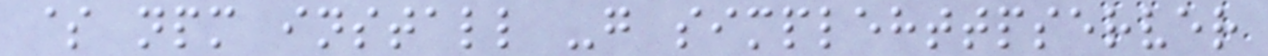$ npm install -g simplehttpserver
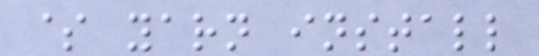$ yarn install
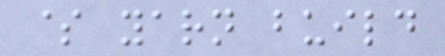$ yarn build
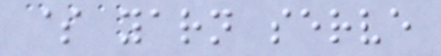$ yarn serve
